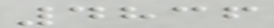4836
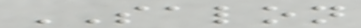SALON
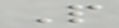P
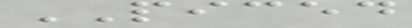PICED
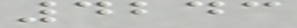4243
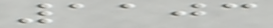1103
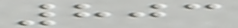803
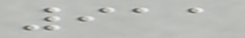911
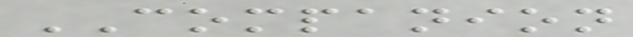COMPANION
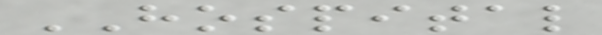HOSPITAL
